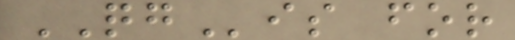QGis for
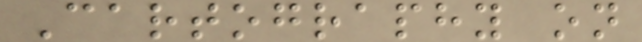Cartography on
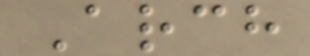Arch
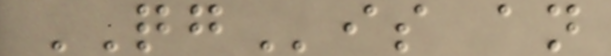QGis an
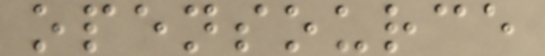opensource
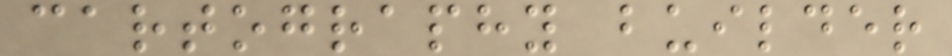cartography builder
